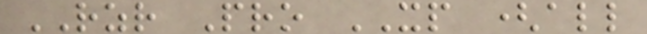RZR Pro XP (all
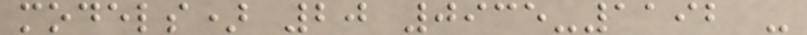models) 20 0935-1192 -
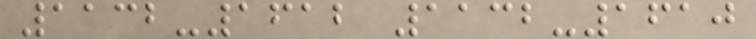1132-1612 1132-1610
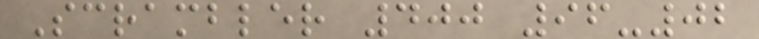Scrambler 400 96-02
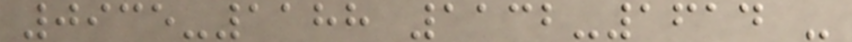0935-1188 1132-1614 -
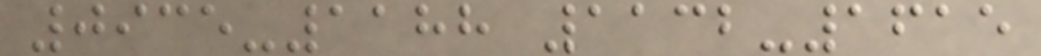0935-1188 1132-1615
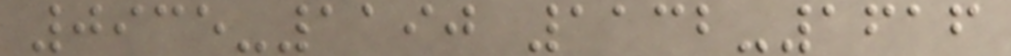0935-1190 1132-1616
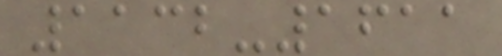1132-1611
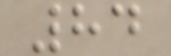84
